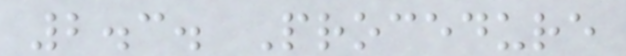2.3. Procedure
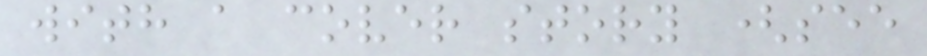with a cover story (see
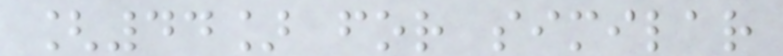[44] for similar
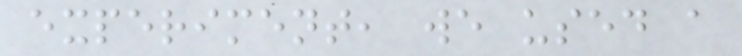experiment, we used a
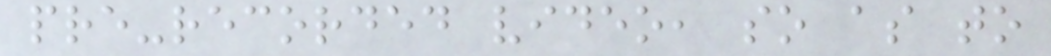pre-recorded video, so as to
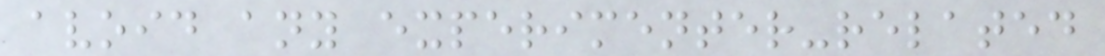avoid any experimenter-related
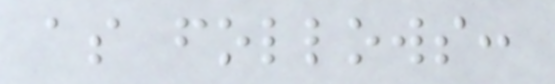as follows:
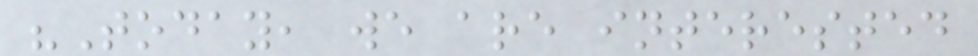"Today, we are interested
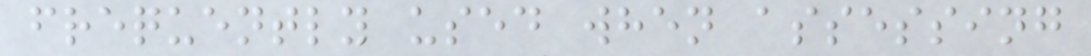frequently used when assessing
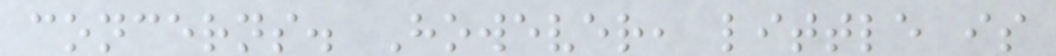concerns. However, little is
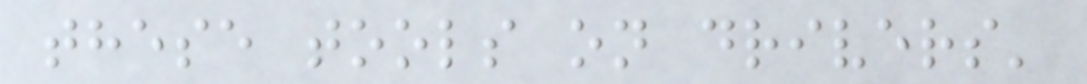these tools on drivers'
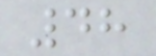48
